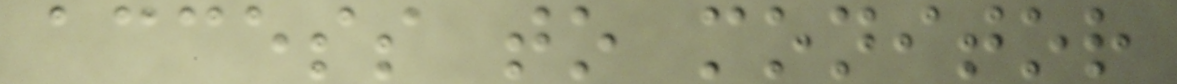access to monitor
